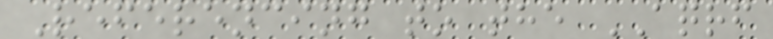Referencing to the AQRF
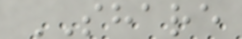SHARE
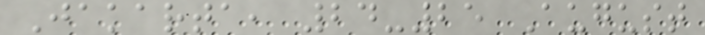Jakarta, 24-25 August
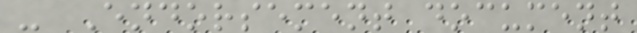- Endorsement document
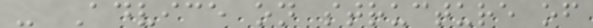- Advice on structure of
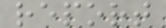report
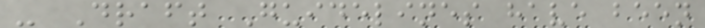- Draft Guidelines have been
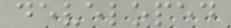developed
